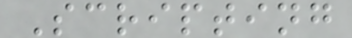Scripting
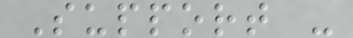Support -
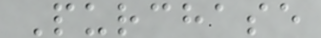Purchase
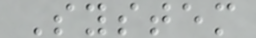System
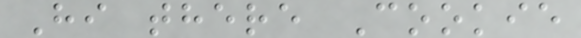Hi there Cookie
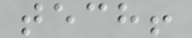tech!
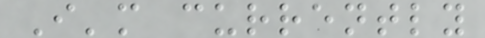I'm currently
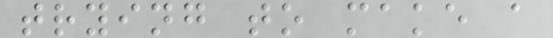trying to make a
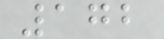172
